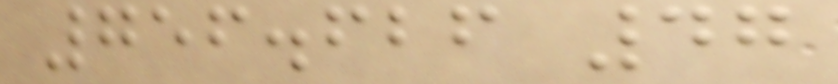756.626 47
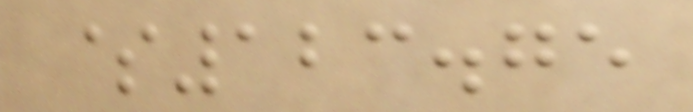$123.75
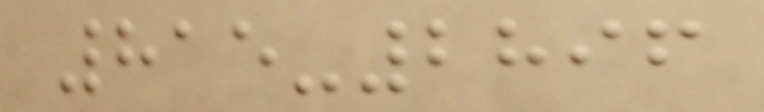815-2896
